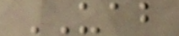UAB
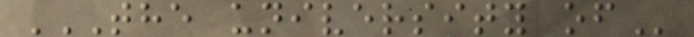THE UNIVERSITY OF
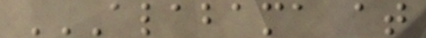ALABAMA AT
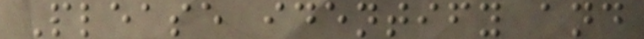Please identify and
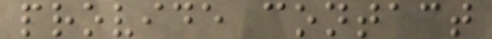provide contact
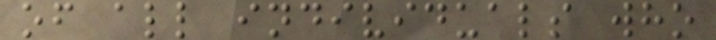of all individuals who
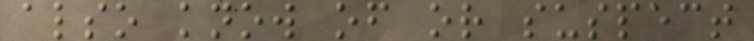also know of or suspect
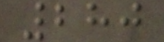280
